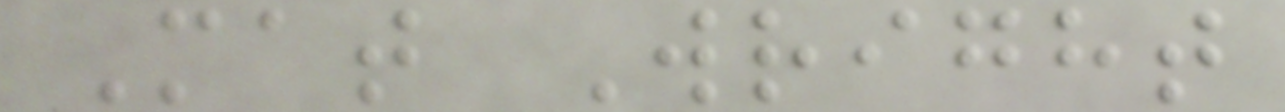Mat Wright
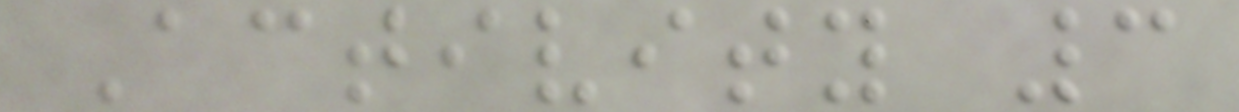Activity 3
